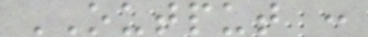OUTPUT :
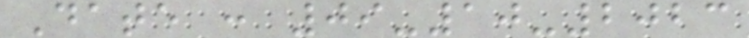Date : 09-10-2023
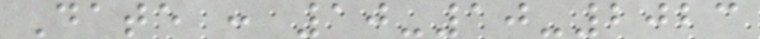Date : 10-10-2023
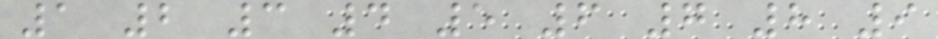1 2 3 4 5 6 7 8 9
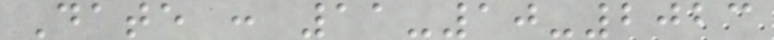Date : 11-10-2023
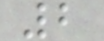2
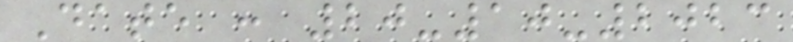Date : 20-10-2023
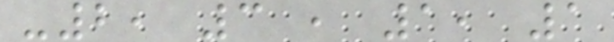-2, 3 , 1, 1
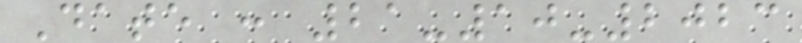Date : 21-10-2023
